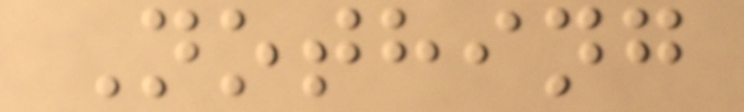Nothing
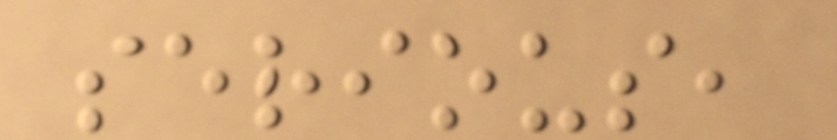serious,
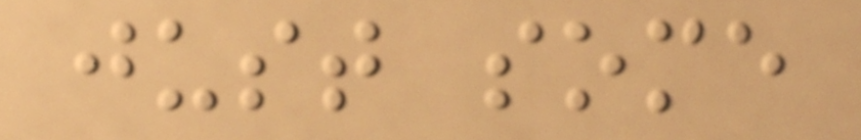just some
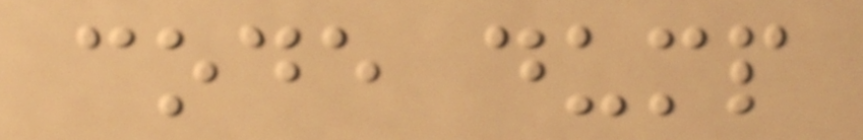code dump
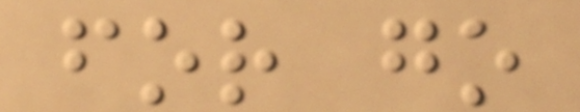for go
